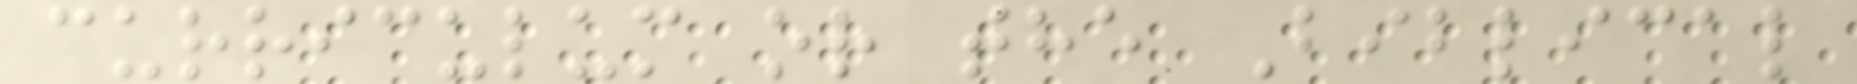curriculum or the Biblical
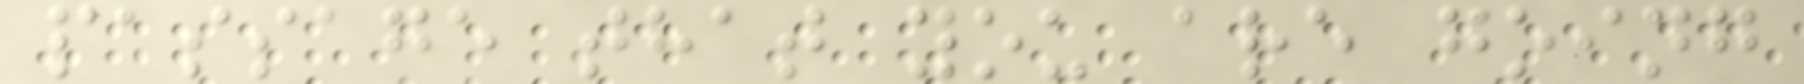passage that you are going
